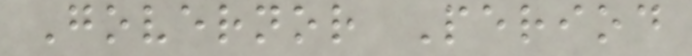Governor Period
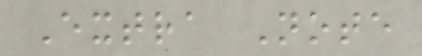Extra Note
